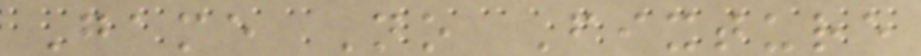Game No Fixture
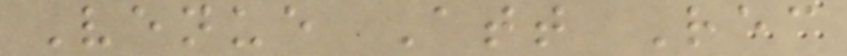Venue Att Rec
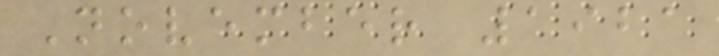November 1921
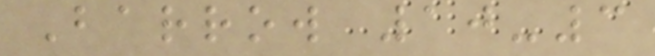Barrow 10-3
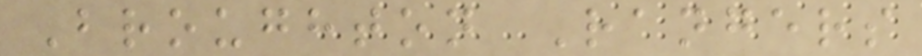Broughton Rangers
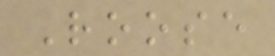Roose
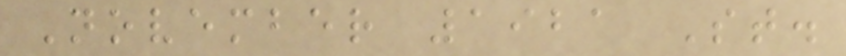November 1921 St.
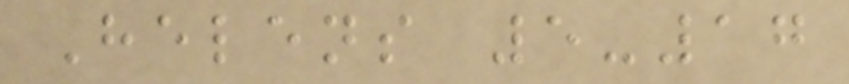Helens 5-17
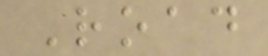Road
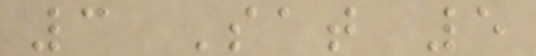3 Sat 5
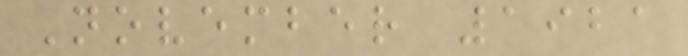November 1921
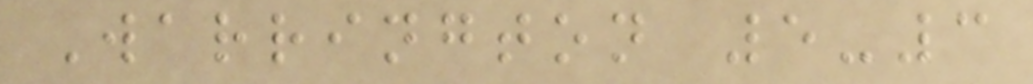Warrington 5-3
